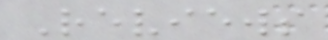Reviews
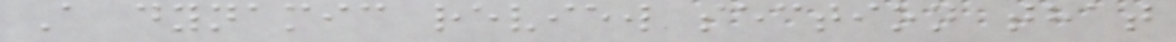A dynamic review section that
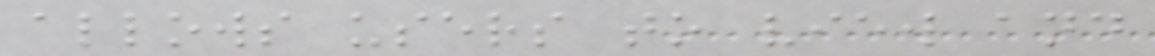allows users to view and
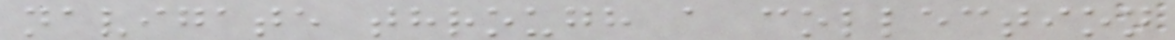navigate through a collection
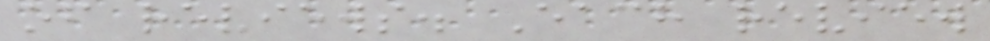of reviews. Each review
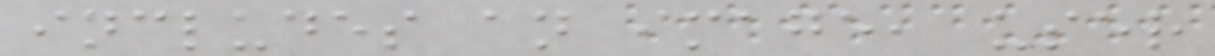includes an image, user
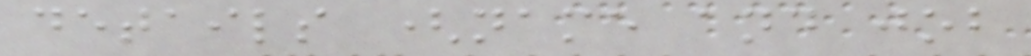details (name and job
